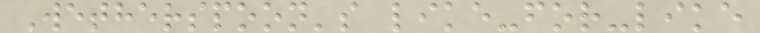Wetherspoon's like-for-like
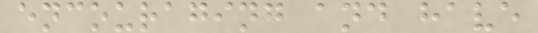encouraging and have
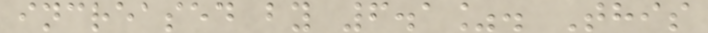increased by 6.1%. This
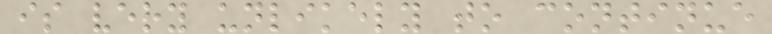is very unlikely to continue
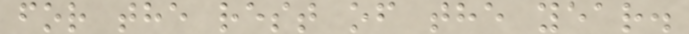for the rest of the year.
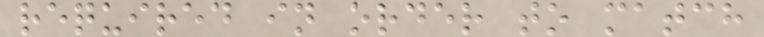required in order to match
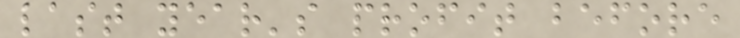last year's profit before
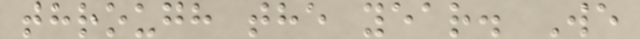through the year. We
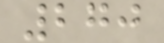270
